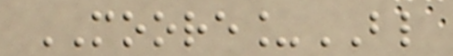MOORE_BL
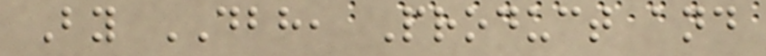By DBH, Product and
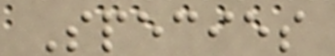Species
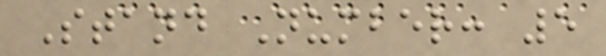Stand Number: 5
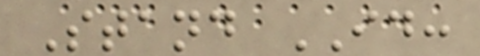Stand ID:
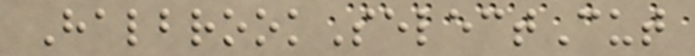HalbrookSelectCut
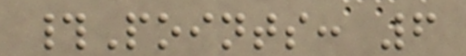#Points: 6
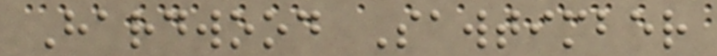Hardwood Sawtimber
